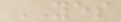YES
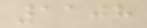1108
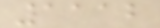1112
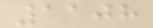1108
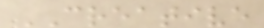CREATIVE
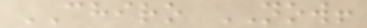CHIRO NOW!
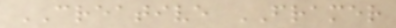CREATIVE FRAMER
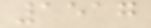1517
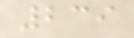239
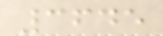3645
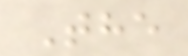The
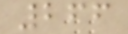266
